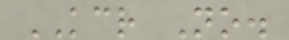KCR No.
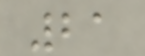21
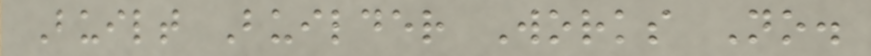Built Builder Works No.
